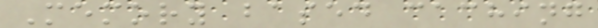Memory based caching
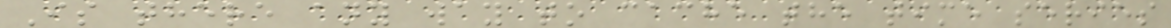Is there any way to cache the time series
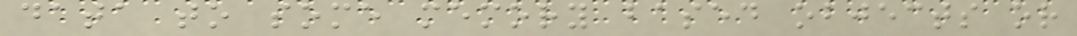data to some memory based objects or
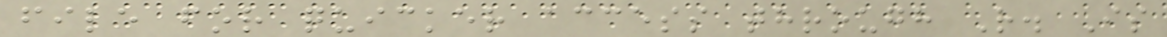file for quicker access through R. Is
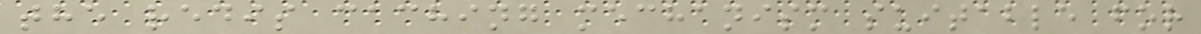the redis caching mechanism suitable for
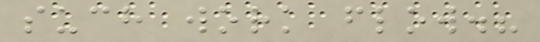such work flow.?
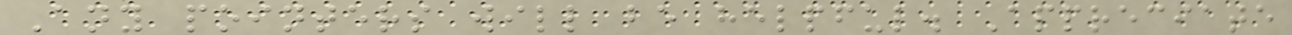Any pointers will be helpful. Appreciate
